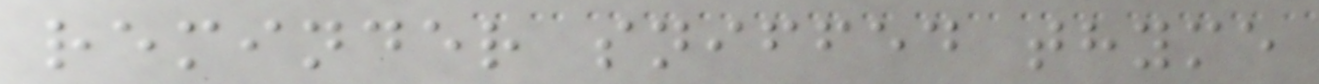reminder sniffed thyme
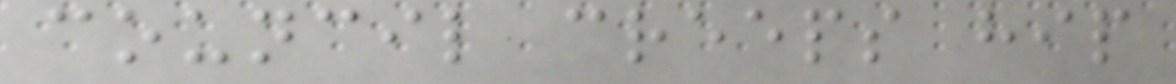council creeps hip
